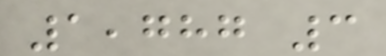1,787 3
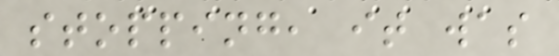stopping, it was
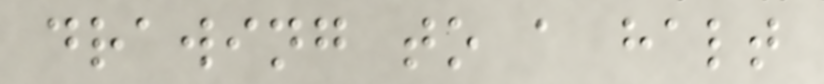drawing to a halt
